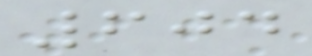604
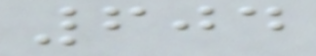604
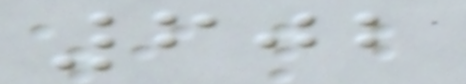602
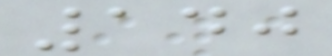140
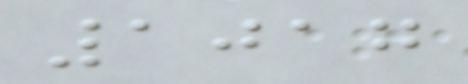1017
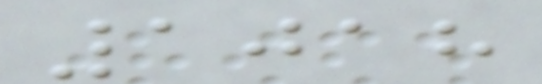1018
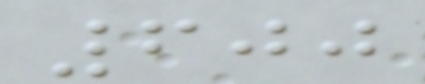600
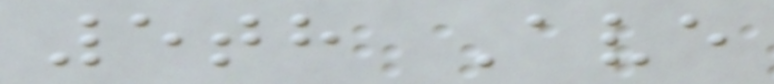5th Ave
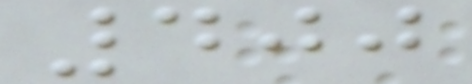400
